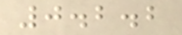0.2.2
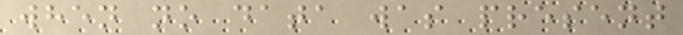when no data was present
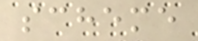scheme
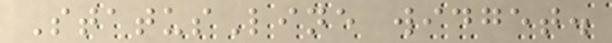StatusLine widget.
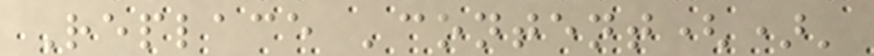Replace 'content()'
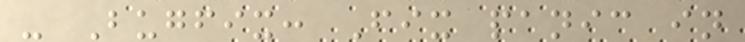- Bugfix: Fix panic in
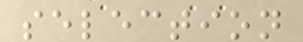selection
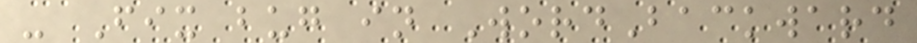- Fix bug in WordBackward
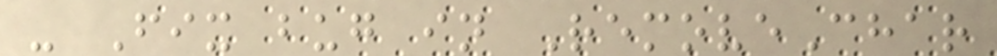- Fix bug in RemoveChar
